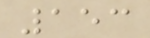153
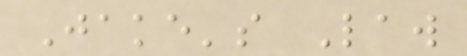Jake's Law
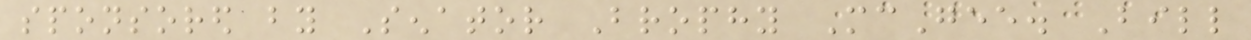sponsored by Senator Brophy McGee. Bill
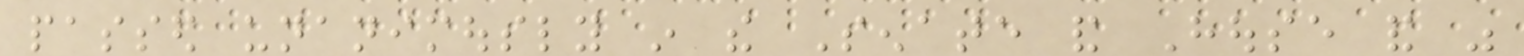passed unanimously in the Senate and House and was
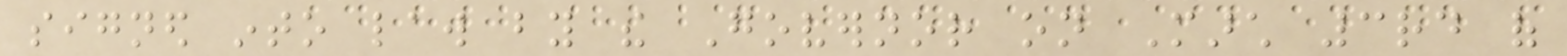signed into law by the Governor on March 3rd of
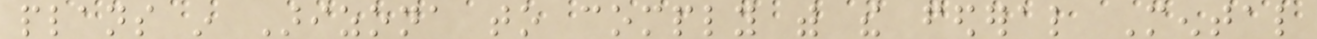plans in Arizona to comply with the federal Mental
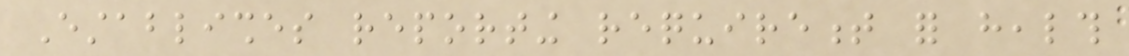Establishes reporting requirement for health
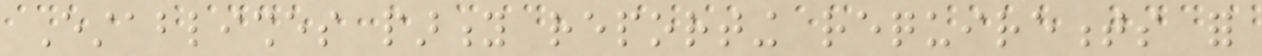Establishes parity reporting requirements for
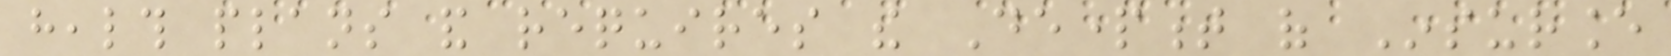health plans and requires the Department of Insurance
